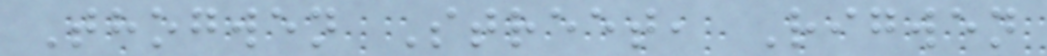Thogwen Street, Rigwen
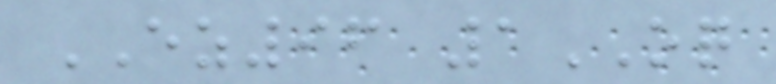EZ96 1OQ
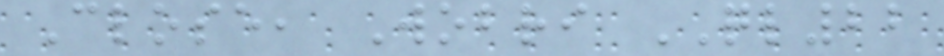Close, Wobri QL22
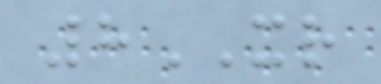8XR
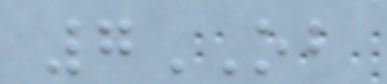7OB
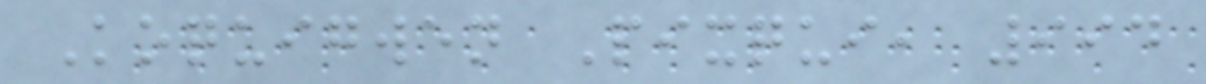Koquigwen Pixqui, 994
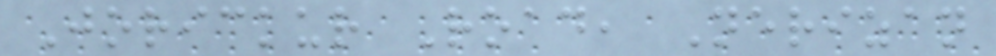Jorickur Road, Nerizan
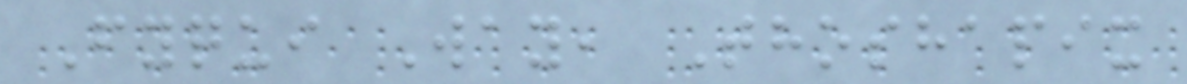Fyqui Way, Thoshapix
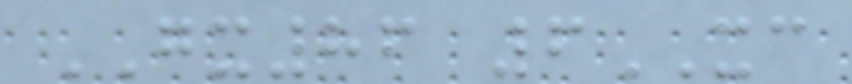GX86 6XC
